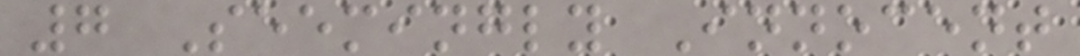7 Seemingly Innocent
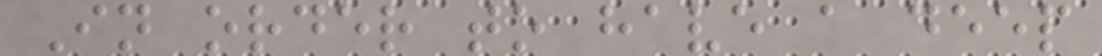In order to have a deep
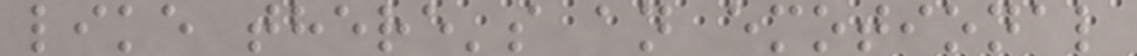like there's an emotional
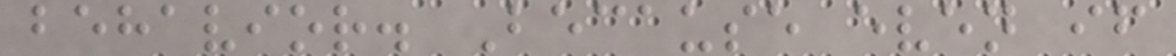behavior. Because even if
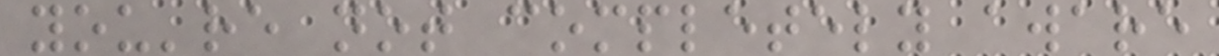you're not completely aware
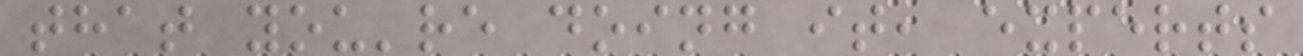that you're doing it, experts
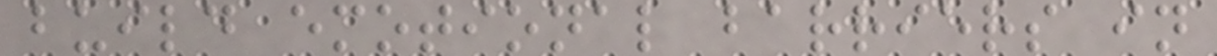build emotional barriers in
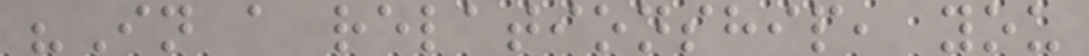"In a relationship, you
